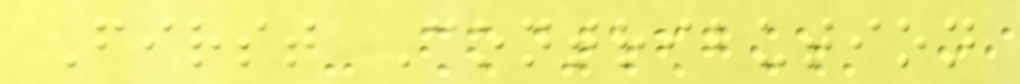First Contribution
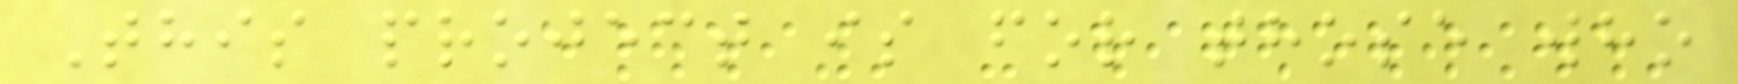This project is for those who
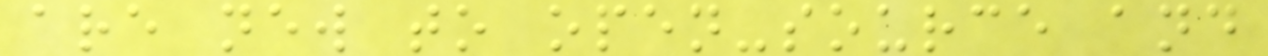are new to open-source and
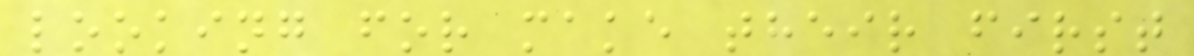looking for make their first
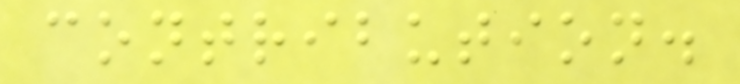contribution.
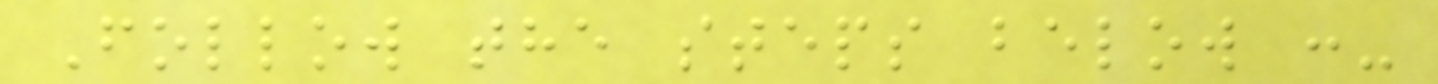Follow the steps below :-
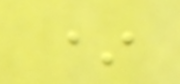*
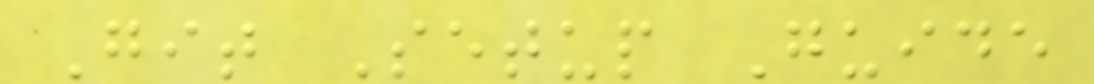Git Setup Guide
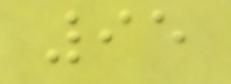95
